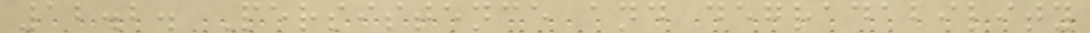12.2. Persistence and degradability
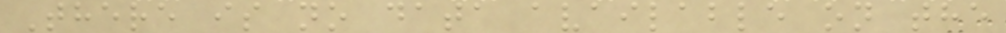There is no data available on the
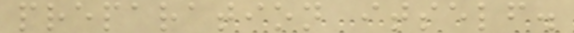preparation itself.
